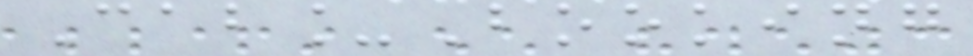Cab_Booking
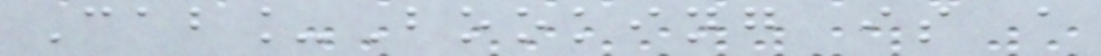Cab_Booking is a
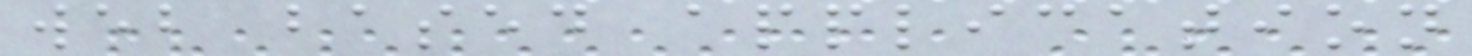web based application
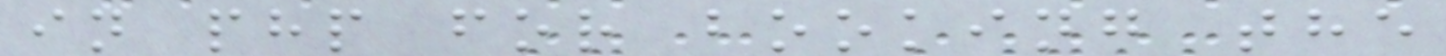in php for booking the
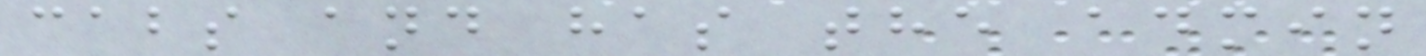cabs and has the admin
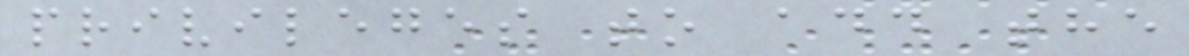privileges to add the
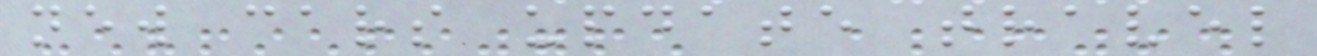new cars update travel
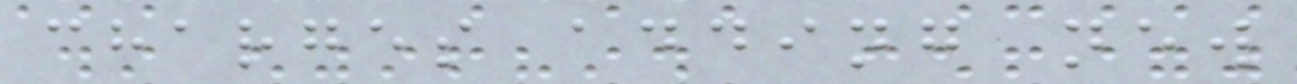charges adding new
